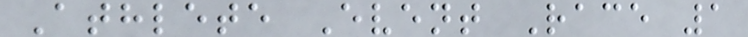Athlete Event Race 1
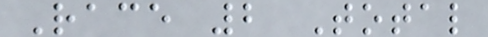Race 2 Total
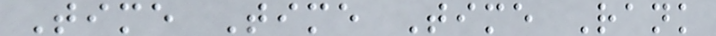Time Time Time Rank
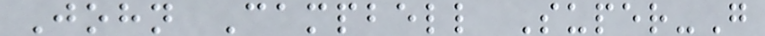John Campbell Super-G
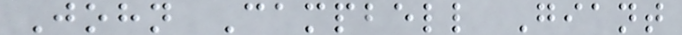John Campbell Giant
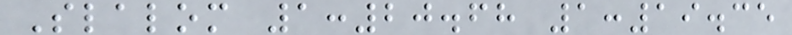Slalom 1:20.68 1:19.35
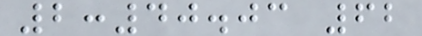2:40.03 62
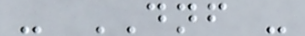- DNF -
